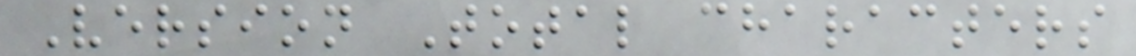Version Total characters
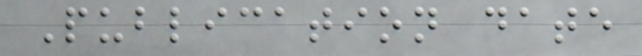Publication date
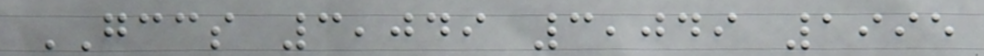GCCS 3,049 3,049 1995
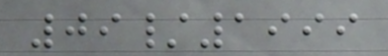09/1999
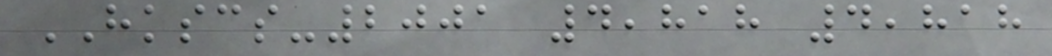HKSCS-2001 4,818 4,818
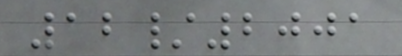12/2001
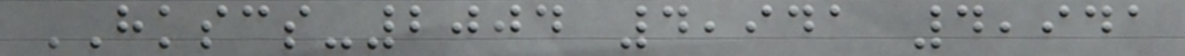HKSCS-2004 4,941 4,941
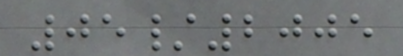05/2005
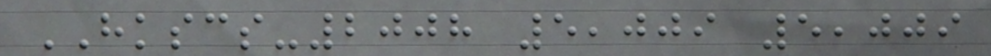HKSCS-2008 5,009 5,009
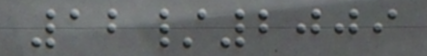12/2009
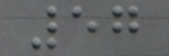57
